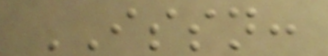ISSN:
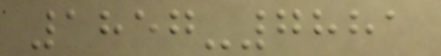1857-7881
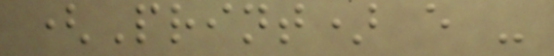(Print) e -
